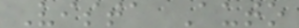Vista Auto
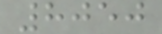8050
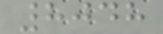8048
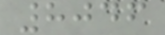8046
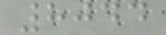8044
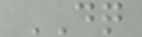DQ
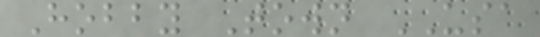Hobby Town USA
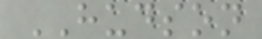HUDSON
